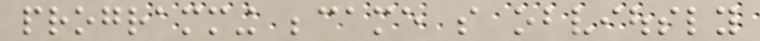programming became so obviously
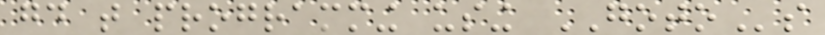good that programming using GOTOs
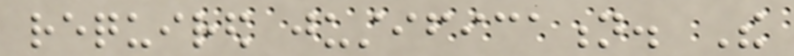required justification. The
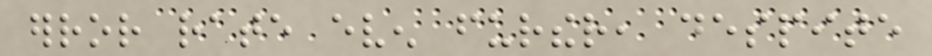error rate even further, despite
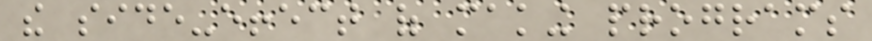the side-effect of making programs
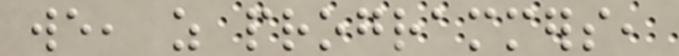we, as programmers,
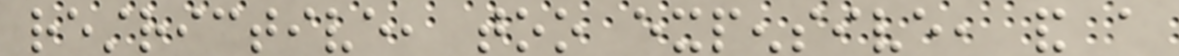restrictive, too expensive, and a
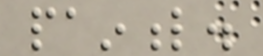painful.
